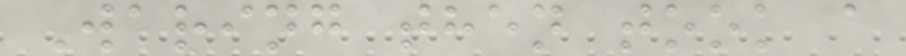Waring then took a
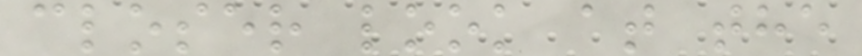closer look at the
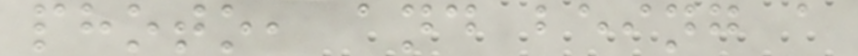photo, and being a
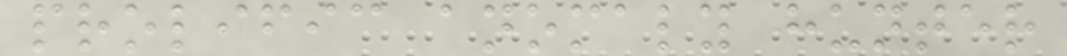prolific anomaly hunter
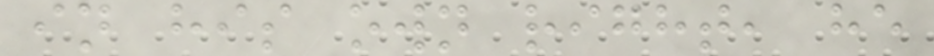in his own right, he
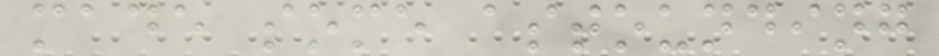made some astounding
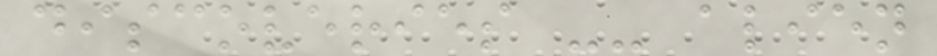discoveries -- alien
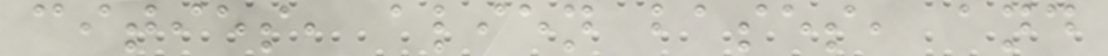cities, alien bases, and
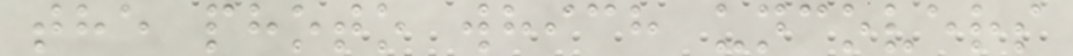the photo which uncovers
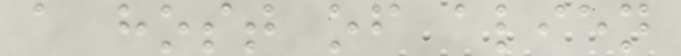a host of alien
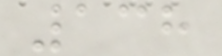138
